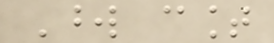Word count
